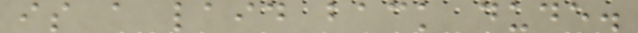is a laid back dude.
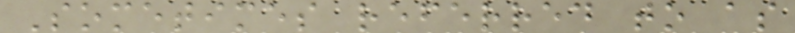Sometimes referred to as
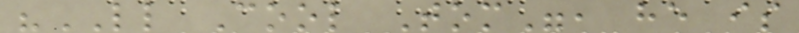"LL Cool Tom", he is
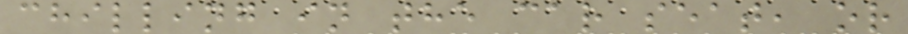chilling in the car seat, or
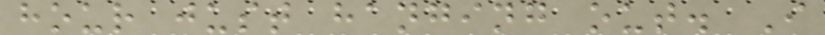hour just hanging out. I
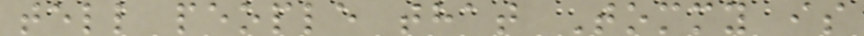tell people that Tommy is
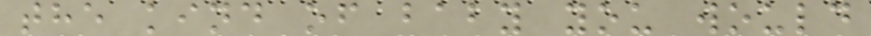the kind of baby you would
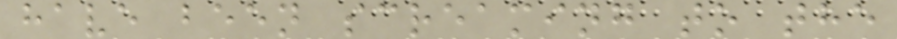have been screaming to the
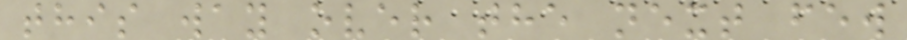this way over the next few
